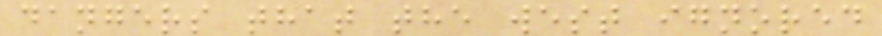dangers that the west ignored
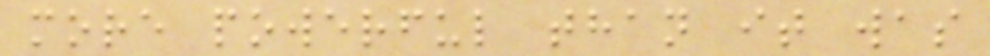more powerful than it was
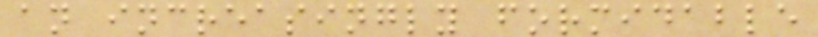an increasingly formidable
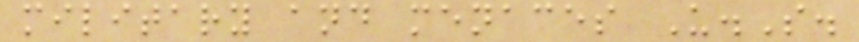military and menaces U.S.
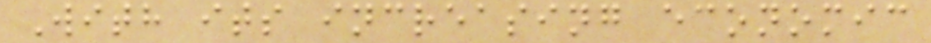With its increasing economic
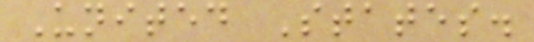United States.
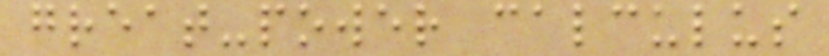great-power calculus
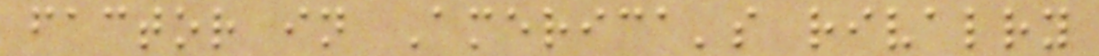factor in America's rivalry
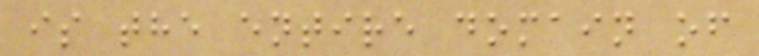is the entire domain of
